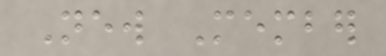New Member
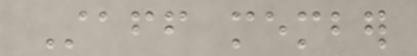Staff member
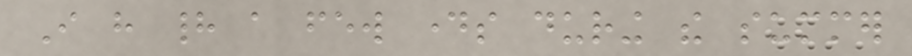I have had a few days during the summer
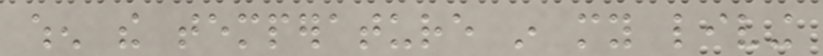when the temperature in my living
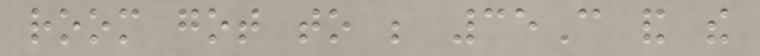room got to be 35C and the
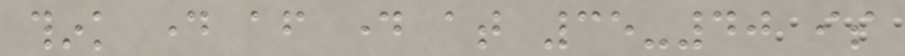think day after day at 35-40 is
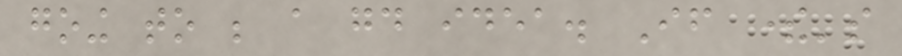going to be a good idea. If there's
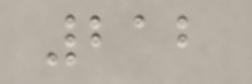212
